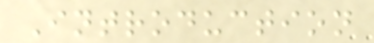Introduction
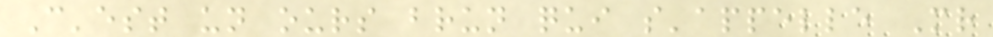C'est un ours brun qui s'appelle Mr
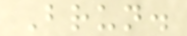Brun.
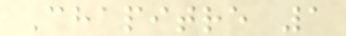Chapitre 1
